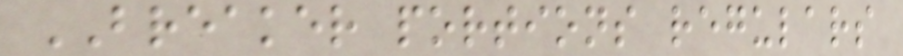BREAKER portions regulars
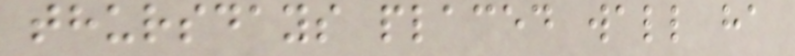thursdays placed wall ha
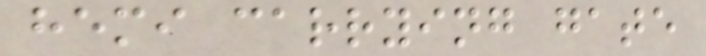hemi carrying gate
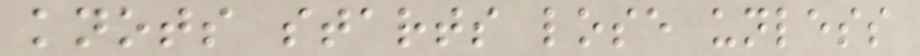knots starts lose unless
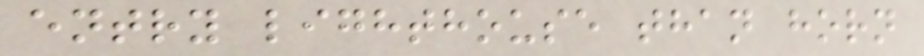entry lighthouse than horn
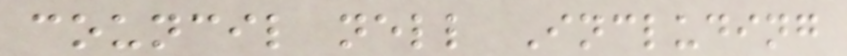council nell Including
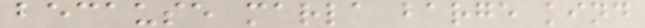because marla barge kind
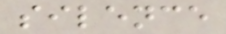silence
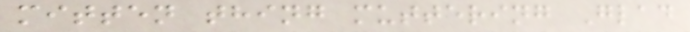mitten thing muttering Glad
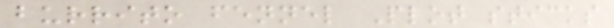burrito fennel Plot sticks
